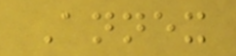Annex
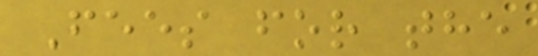Fees for the
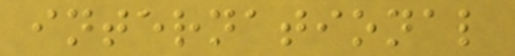international
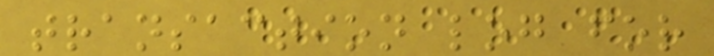transaction log for
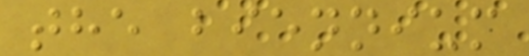the biennium
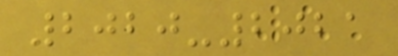2020-2021
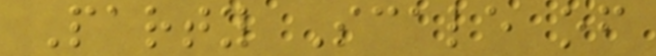Party Scale of
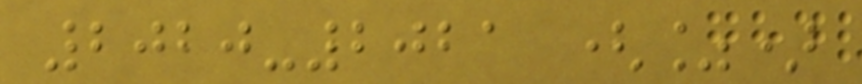2020-2021 (%)
